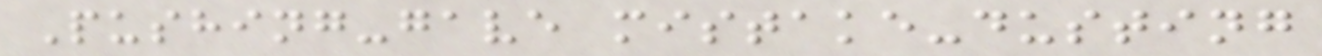Pushing-gave mistake-dusting
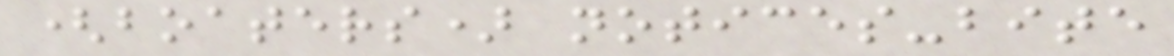(boaters) notices-bite
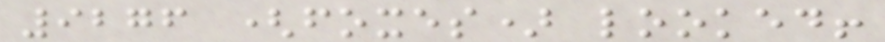9276 (foxes) looked!
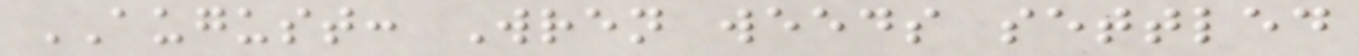AUGUST: Wren weeds settled
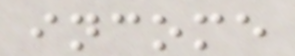income
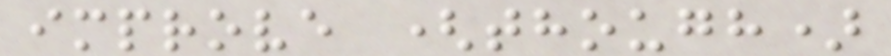improve (though)
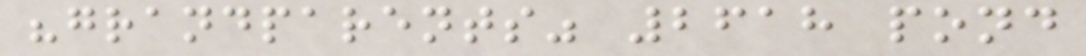"grandparents" 2618 pond
